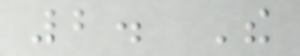2. The
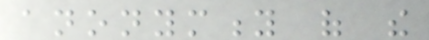anonymity of the
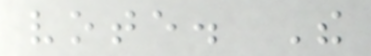vote. The
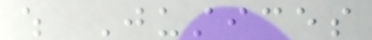which Justices
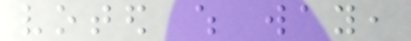voted which way,
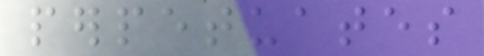perpetuates
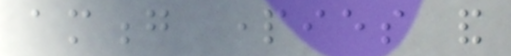among parties and
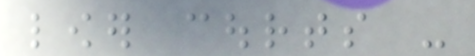lower courts -
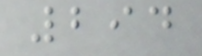294
